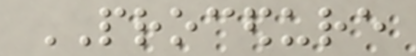PROCEDURE
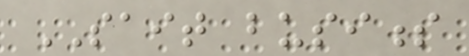SAIT business
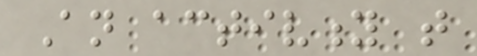An activity that
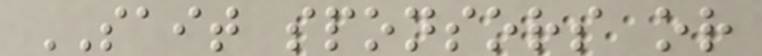SAIT sponsors or
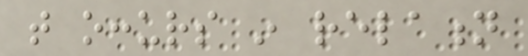that occurs in relation
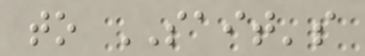to SAIT's
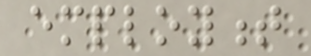employment
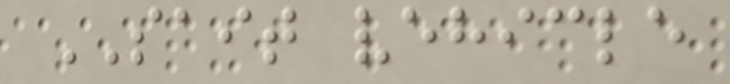SAIT vehicle
